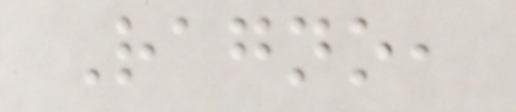Ragno,
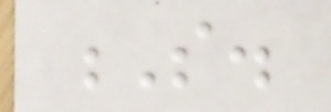S.
